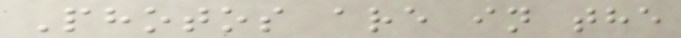Photos are in the
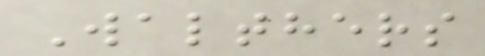Walthers
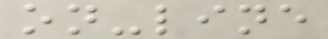on-line
